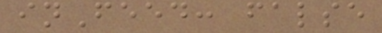inFeed: false
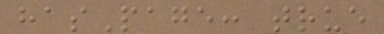hasPage: true
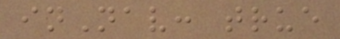inNav: true
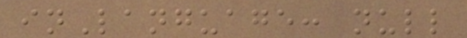inLanguage: null
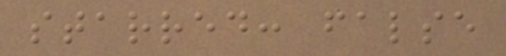starred: false
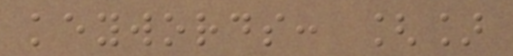keywords: []
